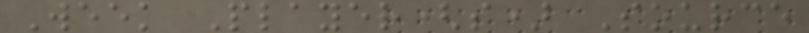Week Player(s) Source
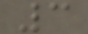3
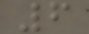6
